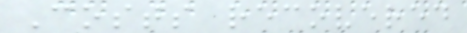Costs recovered
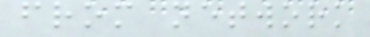from network
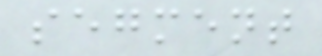segment
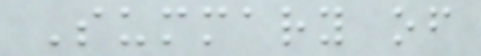Summary of
